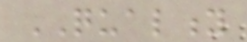QUALITY
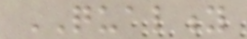QUALITY
